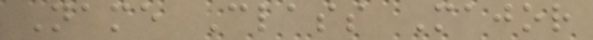Name Class Major
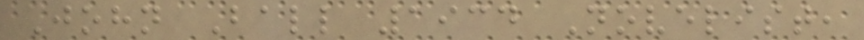John Ball 1934 Novelist,
